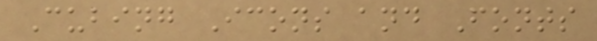Cubing Icons and Fonts
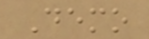Demo
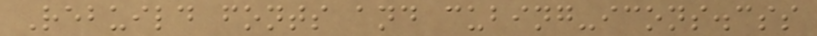Rebuild fonts and cubing-icons.css
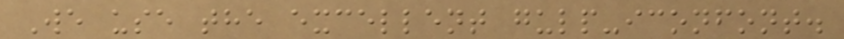We use the excellent gulp-iconfont.
